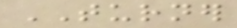TURNER
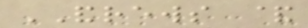ANDREWS &
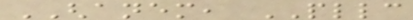GHANEM, PLLC
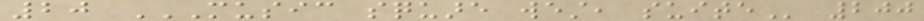20 MUSIC SQUARE WEST, SUITE 200
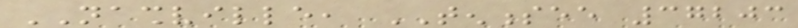NASHVILLE, TENNESSEE 37203
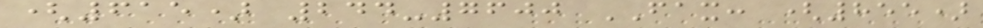(615) 244-7600 FAX: (855)
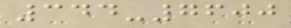344-7600
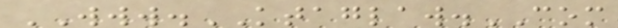WWW.KTAGLAW.COM
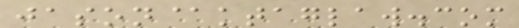jason@ktaglaw.com
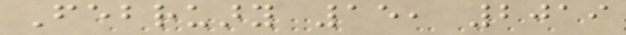February 15, 2019
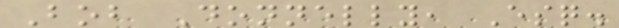Bob Donnelly, Esq.
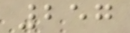257
